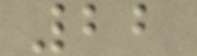22
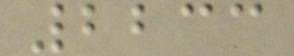2233
